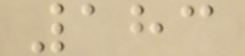183
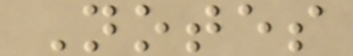Notes
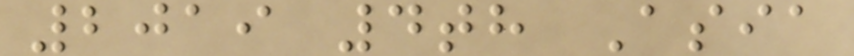2019 4th Asia
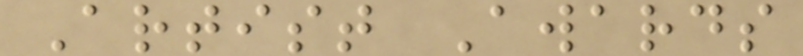Artist Awards
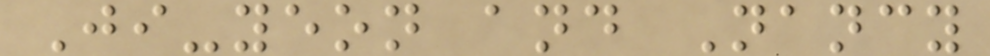Ji-yeon and Nancy
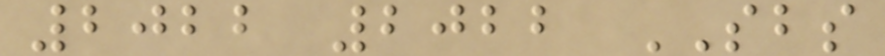2022 2022 SBS
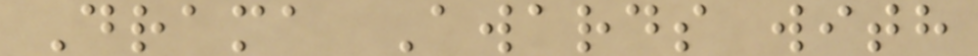Drama Awards with
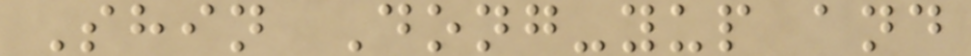Shin Dong-yup and
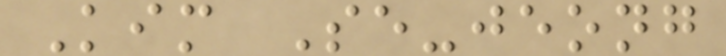Kim Se-jeong
